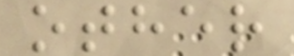other
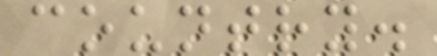country.
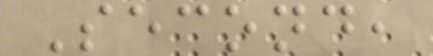Second,
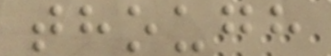though
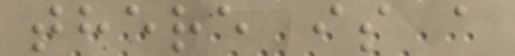there is a
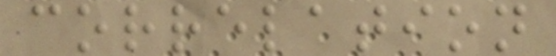correlation
